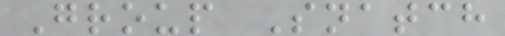Group Snatch
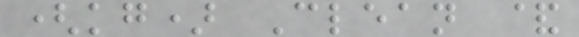(kg) Clean &
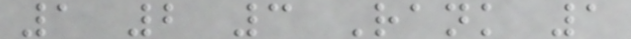1 2 3 Rank 1
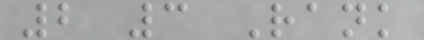2 3 Rank
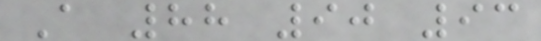A 88 90 93
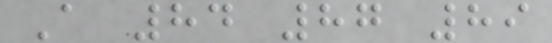A 84 87 89
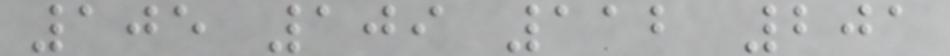105 109 112 201
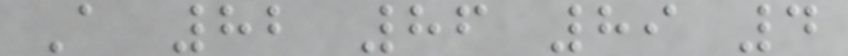A 82 86 89 4
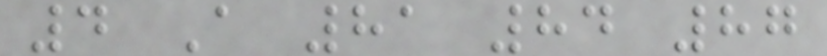4 A 81 84 87
